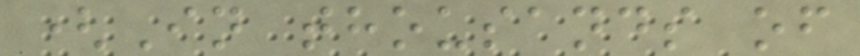(In thousands of
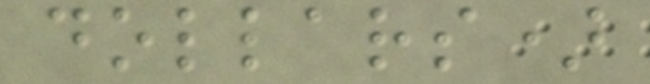dollars)
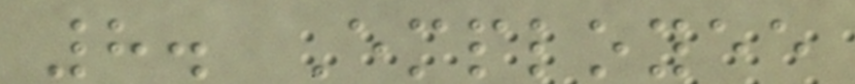8. Employee
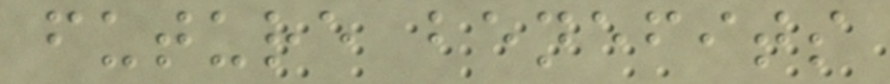future benefits
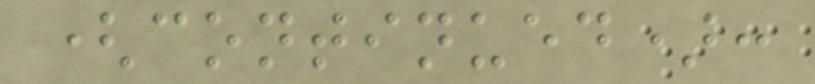(continued):
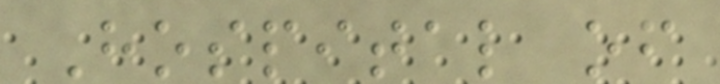Hospital of
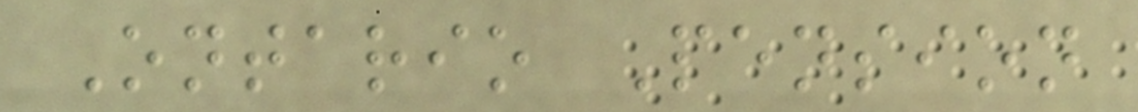Ontario Pension
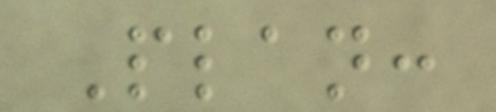Plan:
